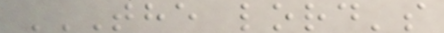THE LORD'S
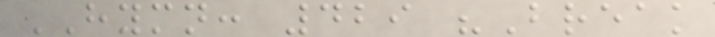HYMN: 429 "Break
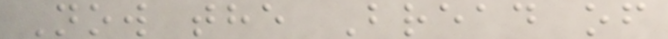Now the Bread of
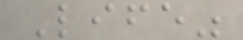Life"
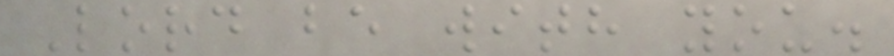Lord be with you.
